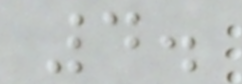4.
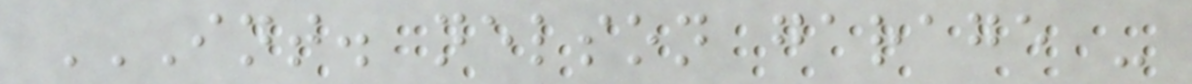INT. NELSON GARAGE -
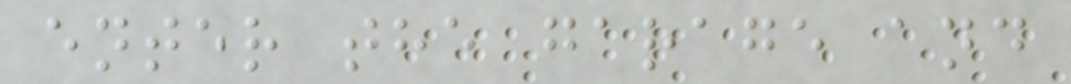enter the garage and
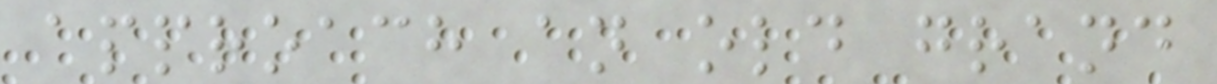approach an old grand
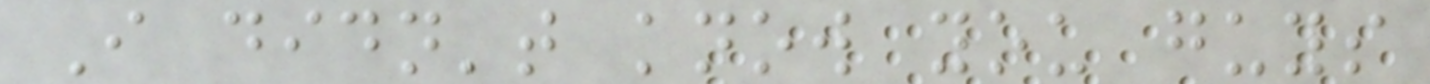I didn't know you guys
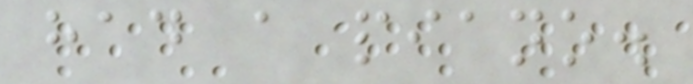had a piano.
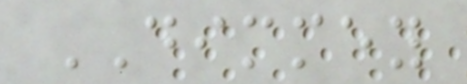DIMMEY
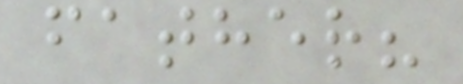father?
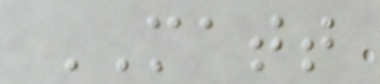MATT
